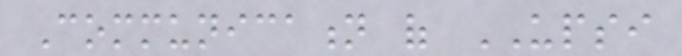Communication of UPSI
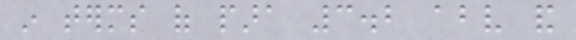in terms of para 3.2 above and
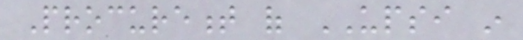Procurement of UPSI in
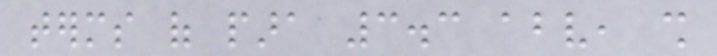terms of para 3.3 above, shall
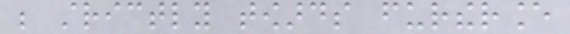be strictly towards furtherance
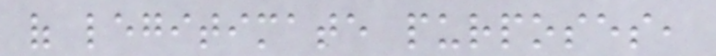of legitimate purposes,
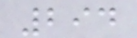294
